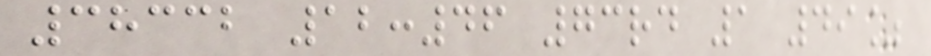38332 12:46 73rd 1 49%
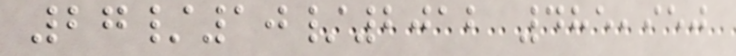27/10/2012 485,950
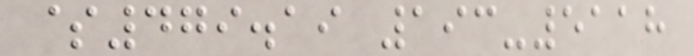$479.19 193-5118
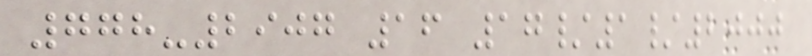778-2907 16 17/1/2000
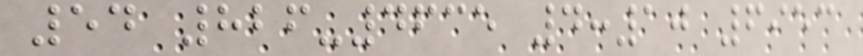54 826-4635 4:10 6953
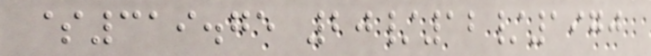$319.75 20/12/1970
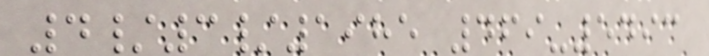4/3/1985 469-5493
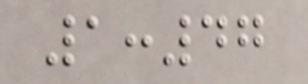1:47
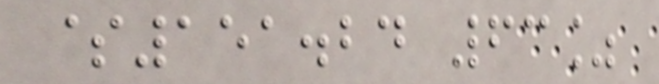$151.24 63%
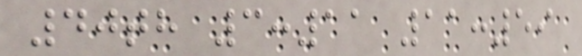40th 3:11 11:59
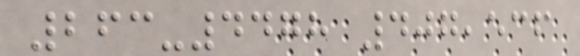263-4478 407,536
